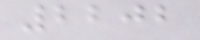2202
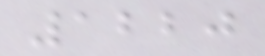1220
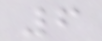6
